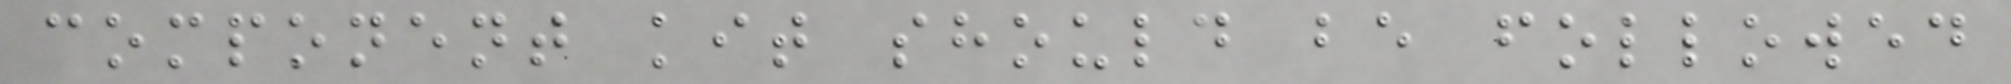component kit should be followed
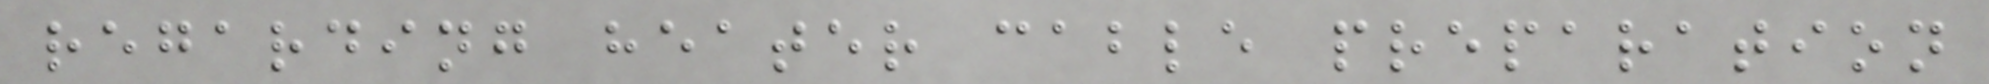regarding heater cable preparation
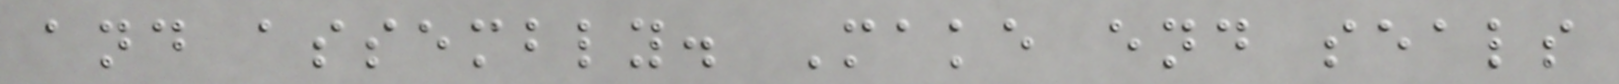and assembly. Make end seals
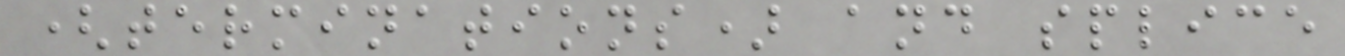(terminations) and splice
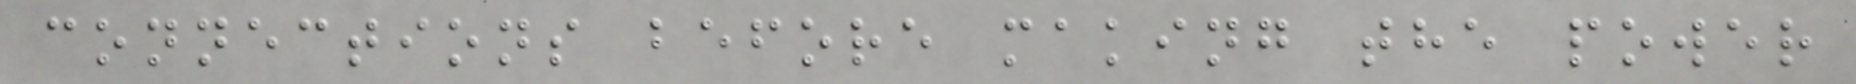connections before making the power
